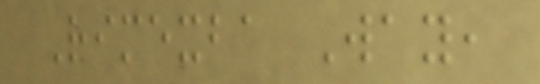Rimexba Way,
